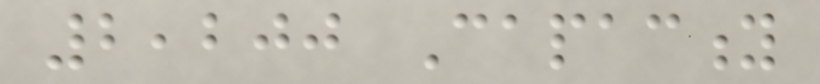2,200 Capacity
